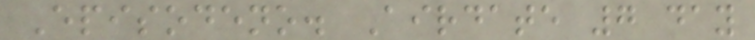Episodeno. Airdate 7 day
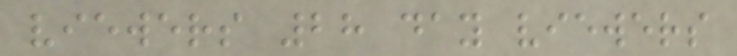viewers 28 day viewers
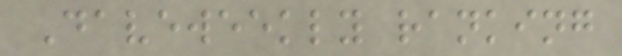Daveweekly ranking
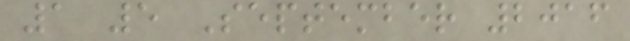1 5 September 2016
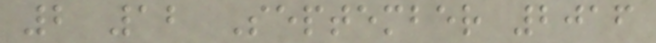2 12 September 2016
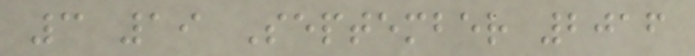3 19 September 2016
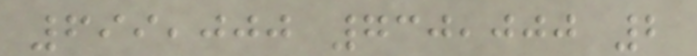699,000 730,000 2
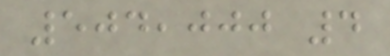504,000 4
